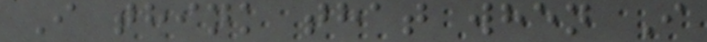I think that when I
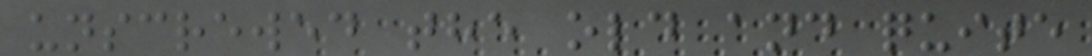unscrewed the old and quite
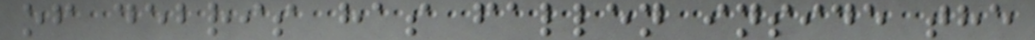of debris has fallen inside the
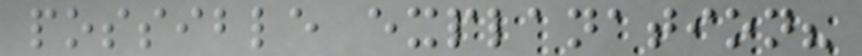possible explanation?
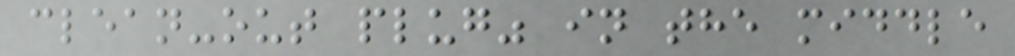clean-out plug" in the middle
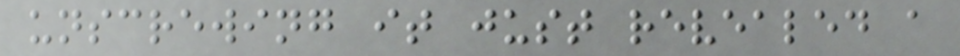unscrewing it just revealed a
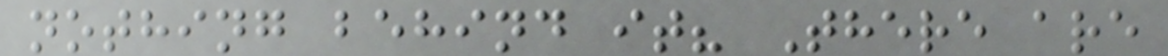nothing behind it? There are
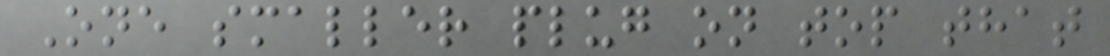One smaller plug on top that
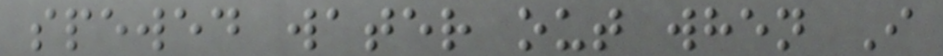spewed water out when I
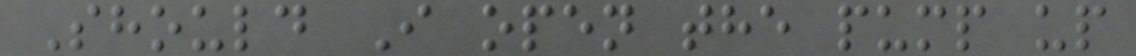Should I open the pump up
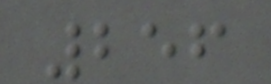256
